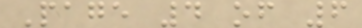Page 4 of 6
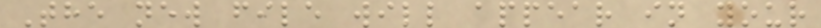The new file will appear in your
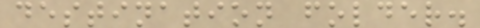destination folder.
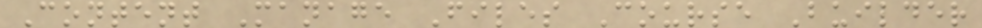Content Manage Files Course Builder
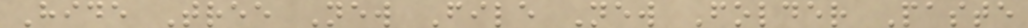Hide Tree New File New Folder Paste
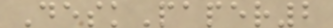DeskPaper2
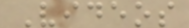Videos
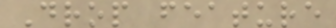Drop feature
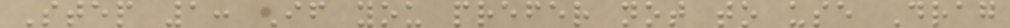Step 1: If you prefer not to use Drag
